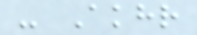- Akhr
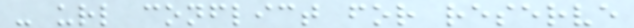- url conflict for reserve
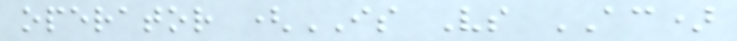operator (IS Vs AC)
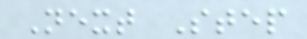Next Step
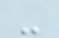-
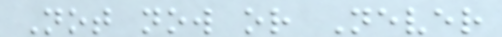Not now or Never
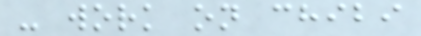- work on chibi
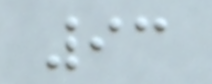93
